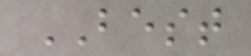BEST
